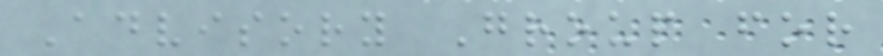Advisory Group for
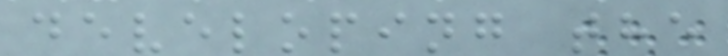developing the
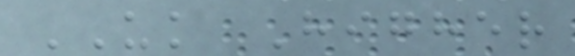UK Higher
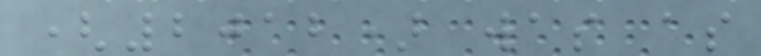(2012) was as
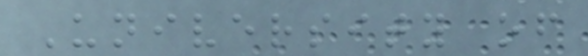University of
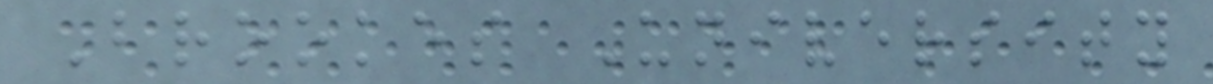Brookes University
